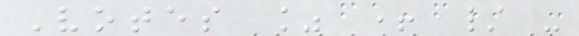Votes % + / -
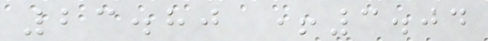23.80 +3.04
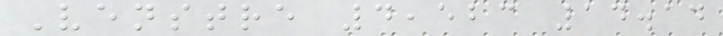Venstre 4,523 14.14
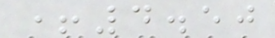+4.50
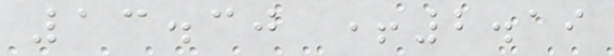13.30 +2.19
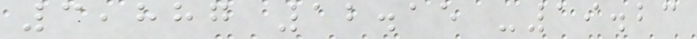3,887 12.15 -19.23
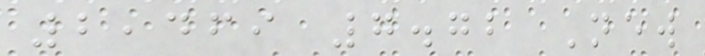2,469 7.72 New
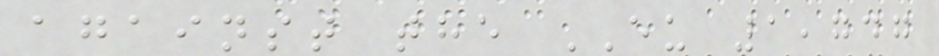against the EU 1,747
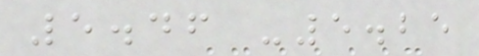5.46 -5.25
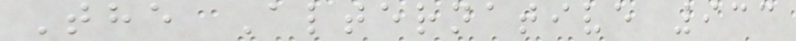The Alternative 933
